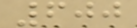600
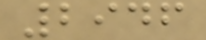2946
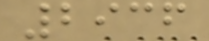2936
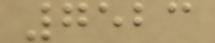7523
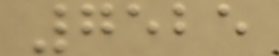7525
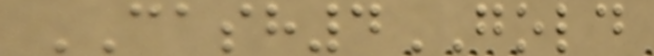CASH4GOLD
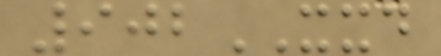902XXD
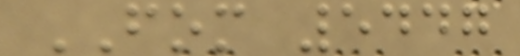FOM 5447
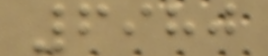6980
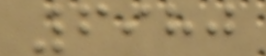6980
